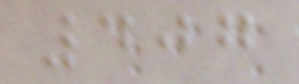407
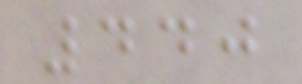440
